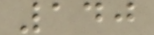140
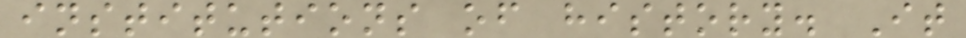institutions of history. It
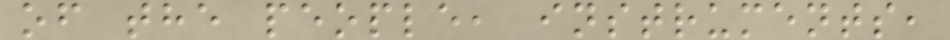of the people, instruments,
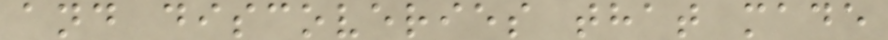and discoveries that made
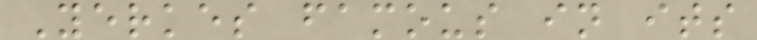Yerkes famous in its
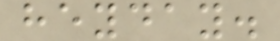heyday.
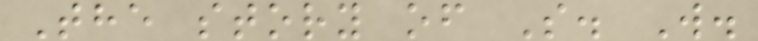The story of S. W.
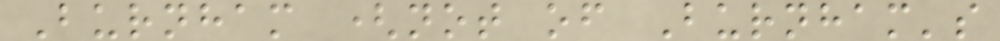Burnham (not of Burnham's
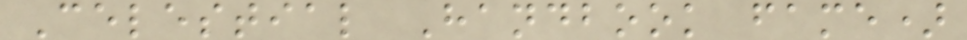Celestial Handbook fame)
